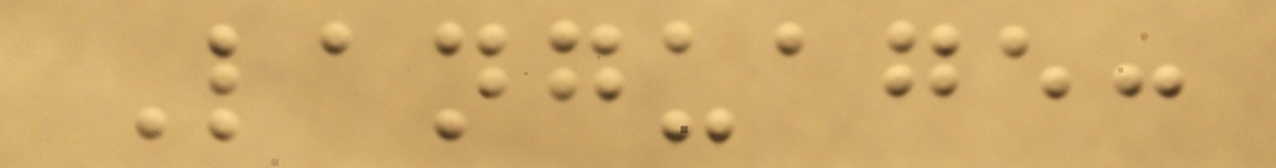Language:
